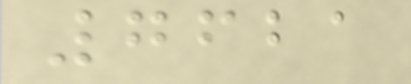7621
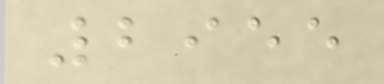2955
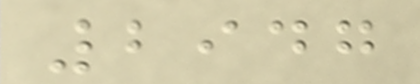2947
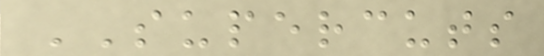SUPERCUTS
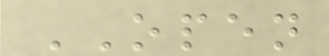OPEN
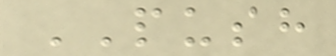PUSH
